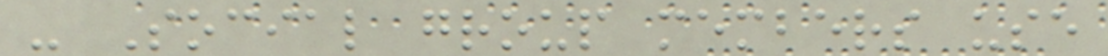- Social group members use
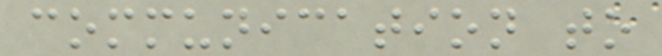communication to
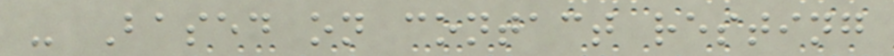- Based on contact resting
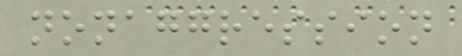nonaggression
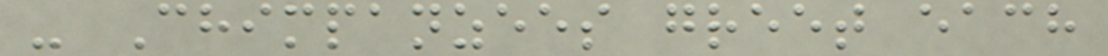- Chimpanzees greet each
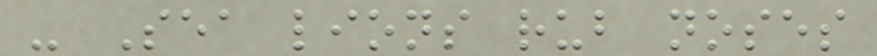- Sea lions rub noses
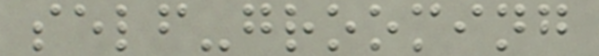self-grooming
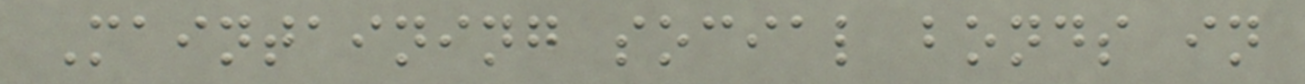Maintaining social bonds in
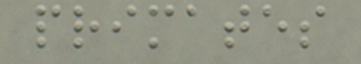primates
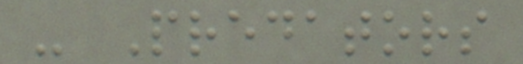- Predators
